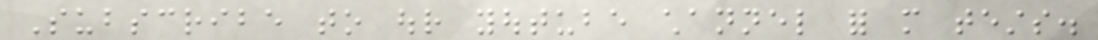Subscribe to our youtube channel for more tests.
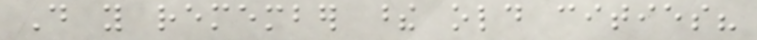Do you remember these old cities?
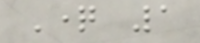Question 1
